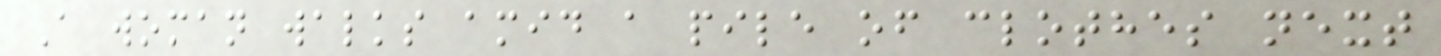A woman walks amid a pile of clothes next
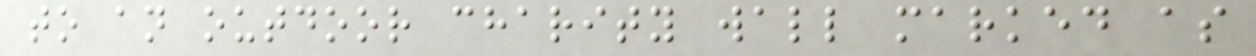to an outdoor charity wall marked as
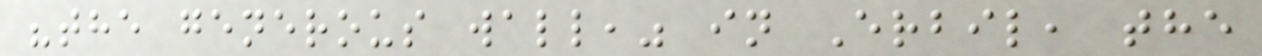"the generous wall," in Erbil, the
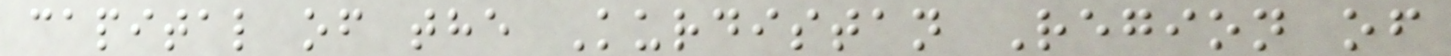capital of the Kurdistan Region of
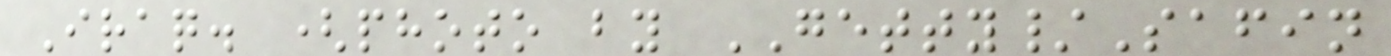Iraq. (photo by GETTY/Safin
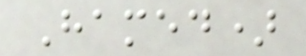Hamed)
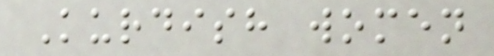Kurdish women
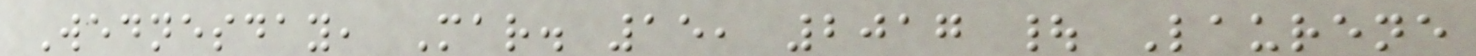Wednesday, Mar. 15, 2017 | Laurene
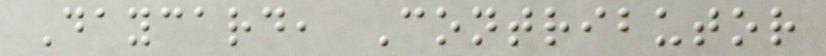Daycard, Contributor
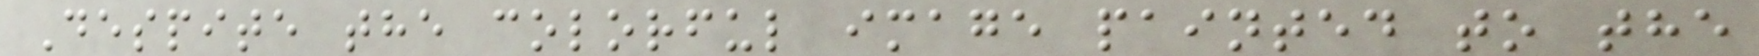Despite the colorful image painted to the
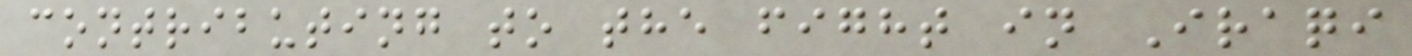contributing to the fight in Iraqi
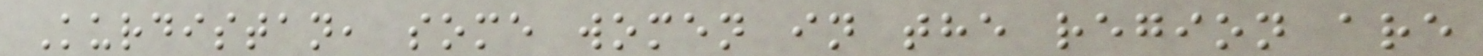Kurdistan, some women in the region are
